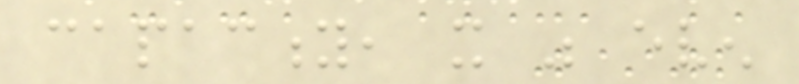capacity, it was even
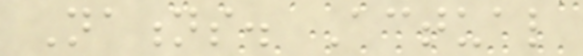Nations. Actual
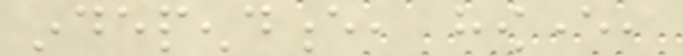independence, however,
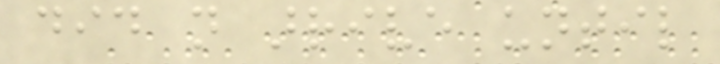did not arrive until
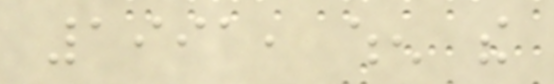1991, when the
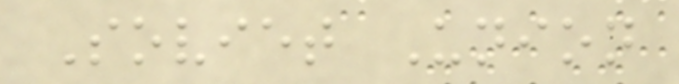Soviet Union
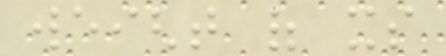weight of its
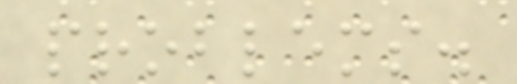problems.
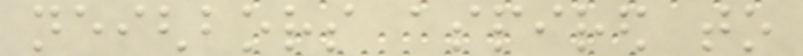neighbors aspired to
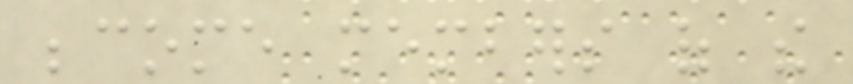become members of the
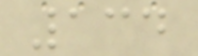134
